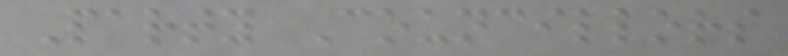Party Councillors
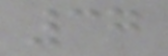37
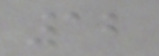12
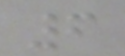6
